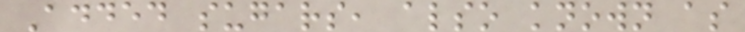Added sugars, also known as
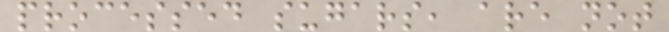processed sugars, are not
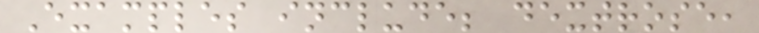Examples include; dextrose,
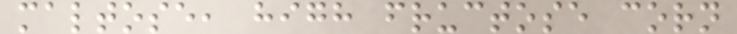maltose, high fructose corn
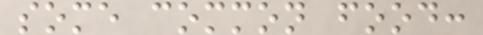some common food:
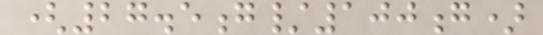(27.5g/100g)
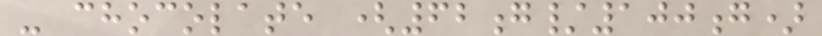- chocolate (62g/100g)
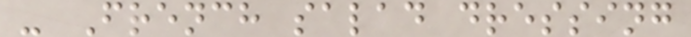- French salad dressing
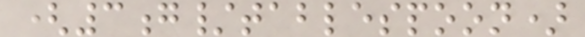(3g/tablespoon)
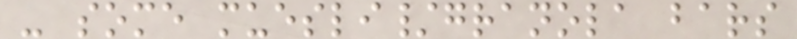- some muesli/granola bars
